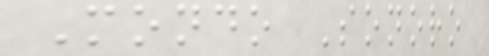Mondo Sonoro
